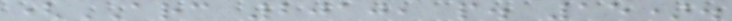(ARC 2010, p. 15).
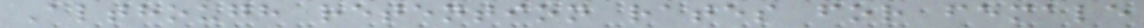Although retention rates for female
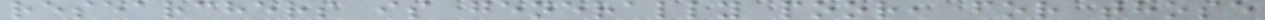researchers is generally poor, for those
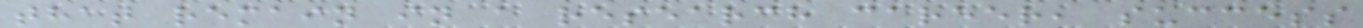that remain in a research career, success
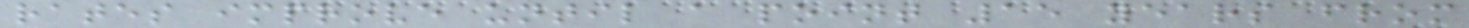rates improve until a point 15 years from
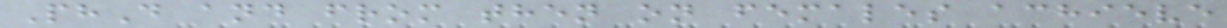PhD and from then on females achieve
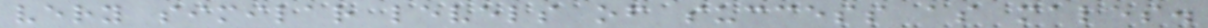very similar levels of success as males.
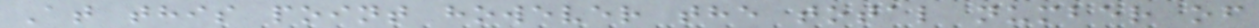At this point however the total number of
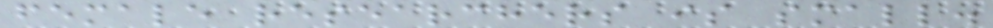female researchers is small.
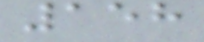158
